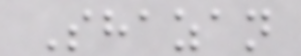Shazan
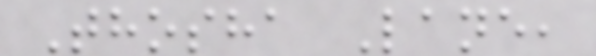Thosha Lane,
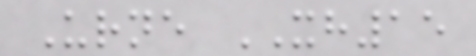Urne XH15
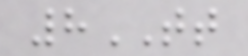8TT
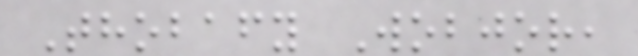Thobafy Wobjor,
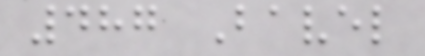487 Bavel
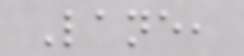Lane,
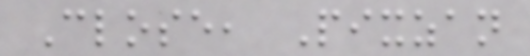Close, Pixzan
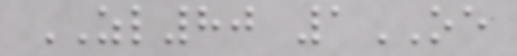ZL80 1OE
